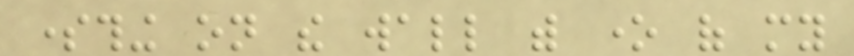something on the wall with one of my
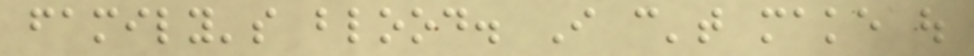family's blood. I can't make out
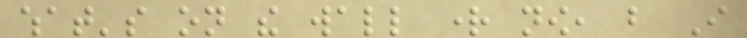what's on the wall right now, but I
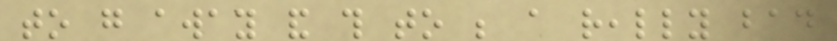to go away and this to be a really bad
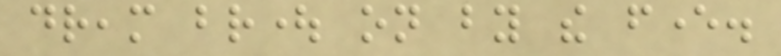dream brought on by the fever.
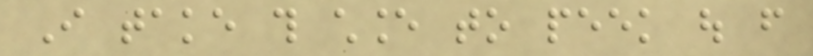I take this chance to peek out from
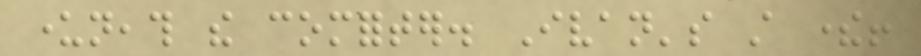underneath the comforter. Ivan's still there!
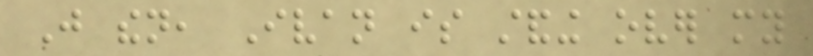Just then, Ivan is standing over my
